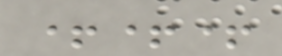+++
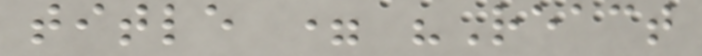title = "React
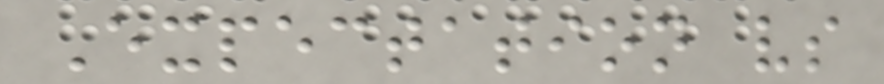Expectation vs
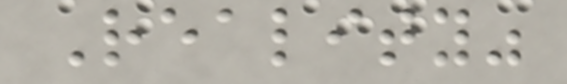Reality"
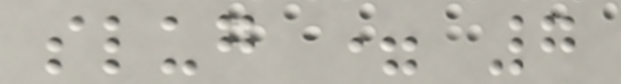slug = 7
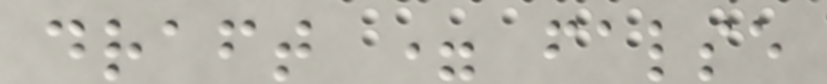draft = false
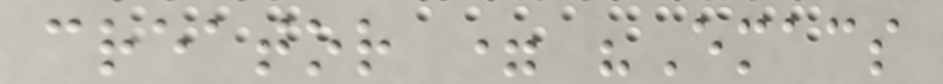creator = "Emacs
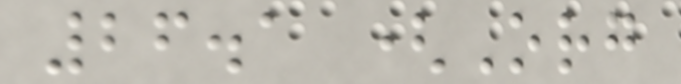26.1 (Org
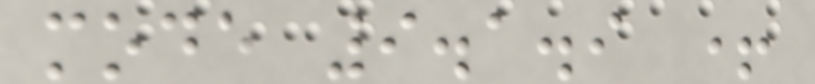mode 9.1.9 +
